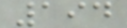194
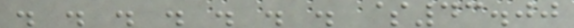. . . . . . . $43.00
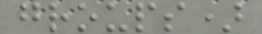groups)
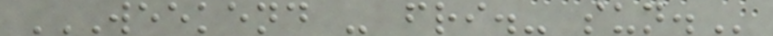WEEKEND - FRI.- SUN.
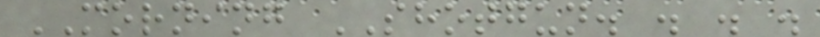MORNING SHOTGUN. . . .
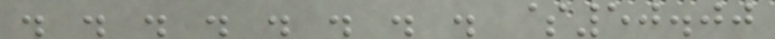. . . . . . . . $50.00
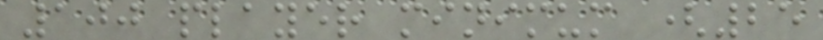100 player minimum (25
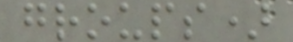groups)
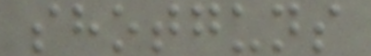shotguns
